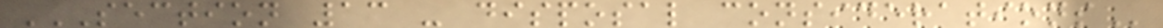SECTION 13 - DISPOSAL CONSIDERATIONS
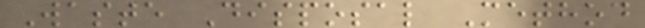Waste Disposal Method
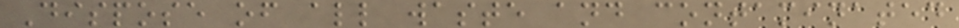Dispose of all waste and contaminated
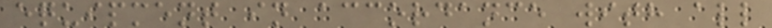equipment in accordance with all
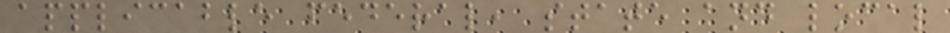applicable federal, state and local
